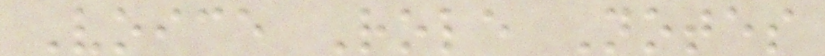Voice Role Notes
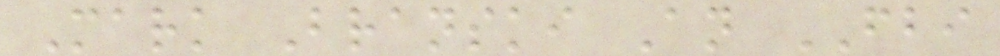Mark Branski An FBI
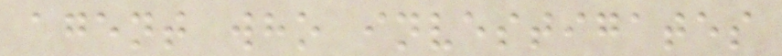agent who investigates
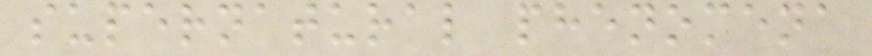supernatural phenomena
